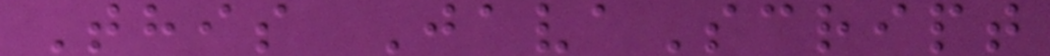This JavaScript
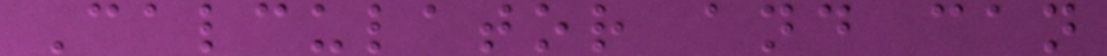Calculator and can
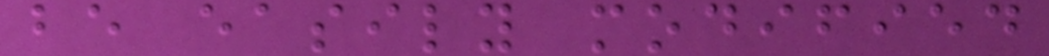be easily modified
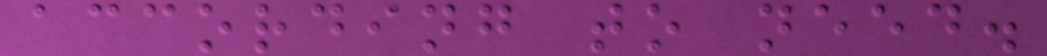according to need.
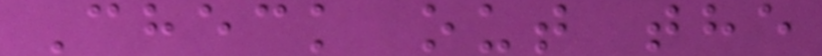Check out the
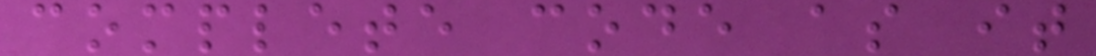complete code as it
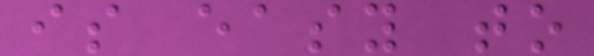is easy to
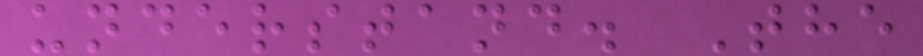understand. The
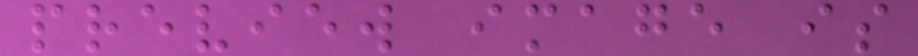preview image is
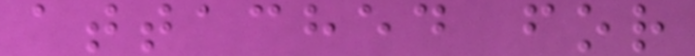attached for
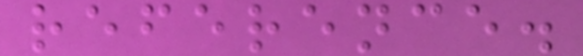reference.
